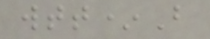wtt*B
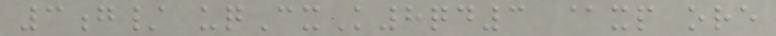3g/ uqCxK8qd3 @xp ore
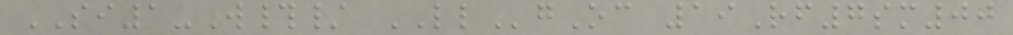SI1-W#/ LLgOc 19Rf7sm00
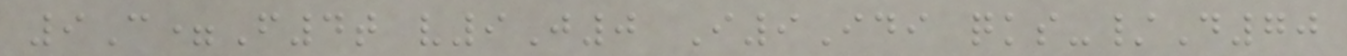9C=F4t v9J0 I9Idi qks-/D70
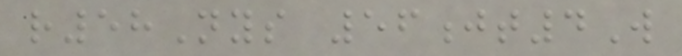r58Nys 56jt4W
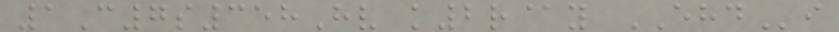1C7s358Hv k2r@y EHDi
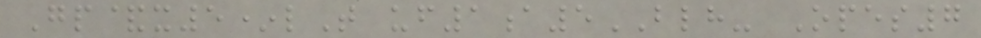Gp&x5*lT uf1a5BLH- Opes7
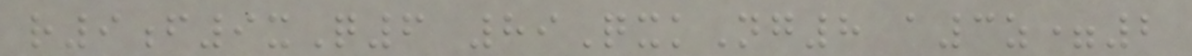r9f9xQ6 89QxkNg8 a3z=2
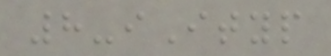8-iItyp
